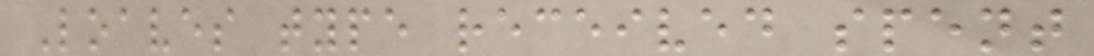Loaves type received spent
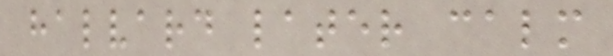halvard later calm
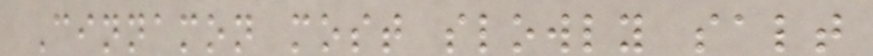Cinnamon most slowly salt
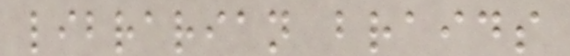librarian braids
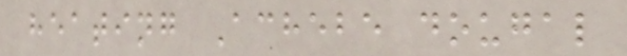heating Achebe dougal
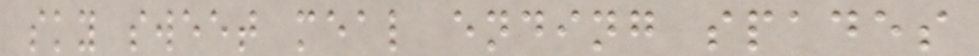sky sweet meal ending spades
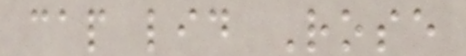cap lid Rose
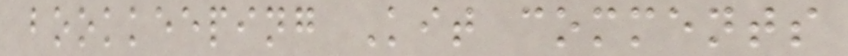bookkeeping Kit comments
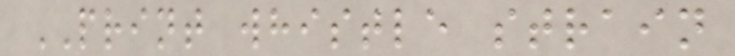PRINT whistle strain
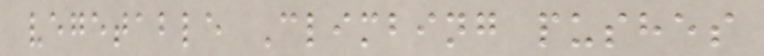vegetable Climbing pushes
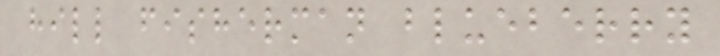hill fisherman blueberry
